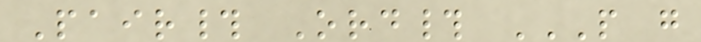Pair# Ord# P G
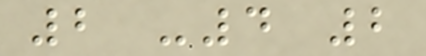2 -4 2
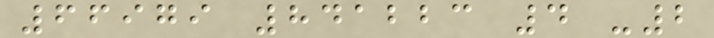66979 841223 4 -2
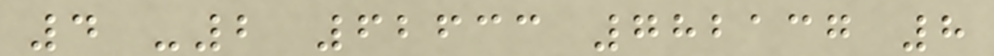4 -2 62633 782137 8
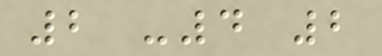2 -4 2
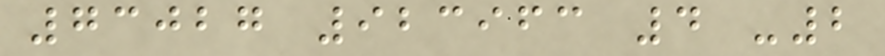73027 923963 4 -2
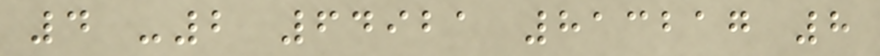4 -2 64921 813217 8
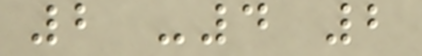2 -4 2
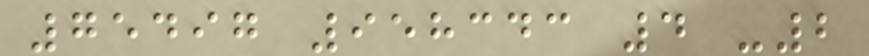75497 958343 4 -2
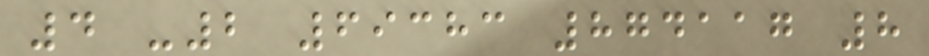4 -2 69383 874117 8
